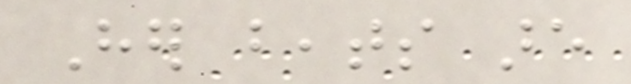Her beats are
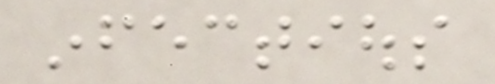infectious
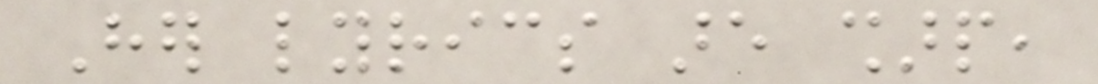Her lyrics are sharp,
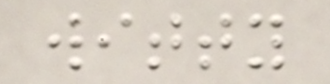witty
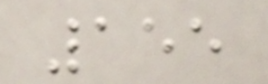155
